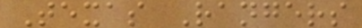Texas Rangers
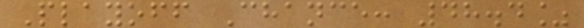Playoff Chance: 48.4%
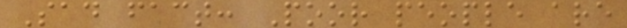Sad fact: Poor people are
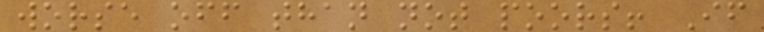worse off than not poors! If
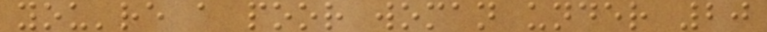you're a poor woman under 20
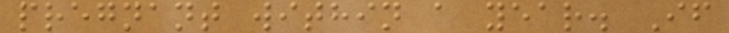pregnant within a year. If
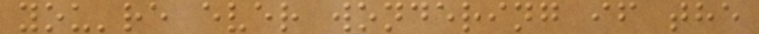you're ever wondering if the
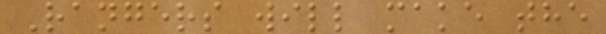Rangers will make the
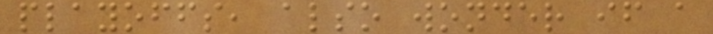playoffs, also wonder if a
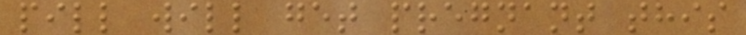pill will get pregnant this
